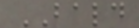BALD
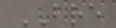BRE
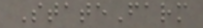StateFarm
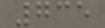735
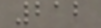212
